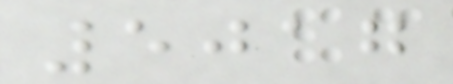5017
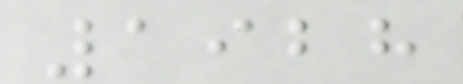1928
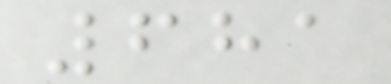681
